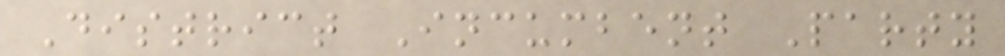District Incumbent Party
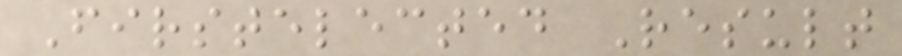Firstelected Result
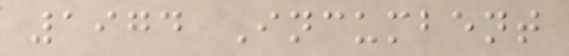1974 Incumbent
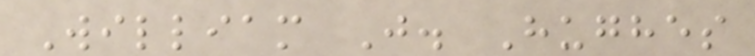William J. Hughes
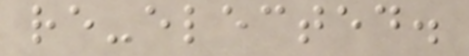re-elected.
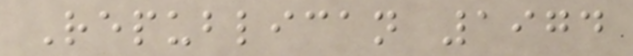Republican 1974
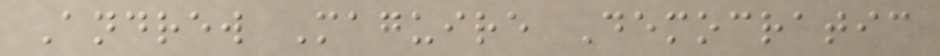Andrew Maguire Democratic
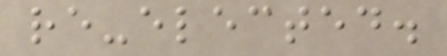re-elected.
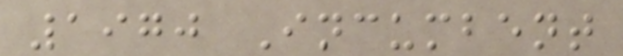1970 Incumbent
